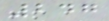247
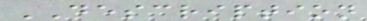DESCRIPTION
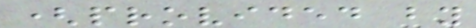(provided by
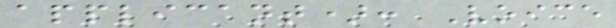applicant): Voice
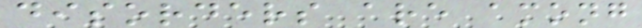disorders are among
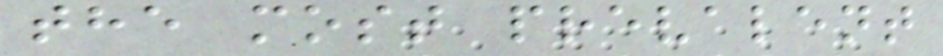the most prevalent
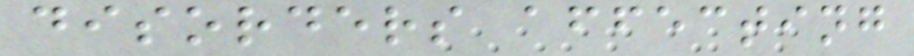disorders affecting
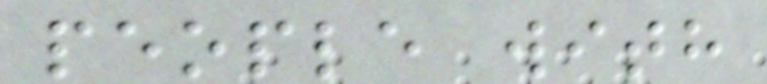people with
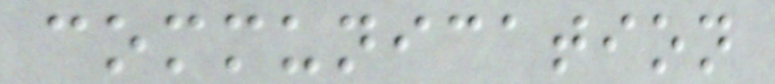communication
